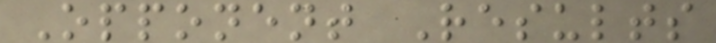Opponent Results
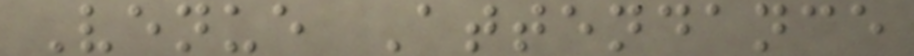Venue Attendance
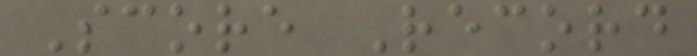Score Record
